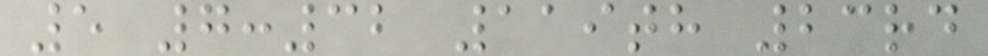5 7:32 119th 23rd
